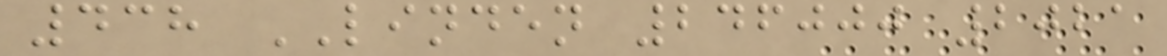438 LINDEN 246000 2021
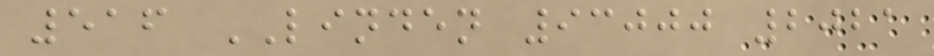516 LINDEN 93000 2021
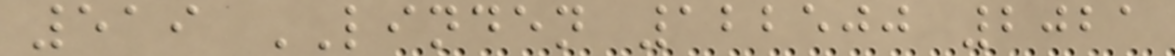519 LINDEN 122500 2021
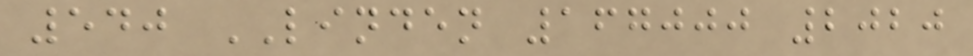540 LINDEN 167000 2020
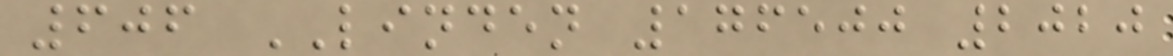606 LINDEN 176500 2020
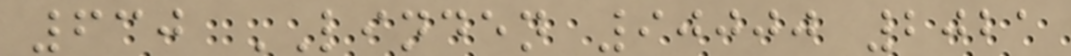630 LINDEN 90000 2021
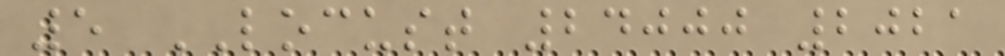5 LOCUST 24000 2021
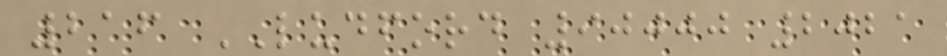216 LUDFORD 90000 2021
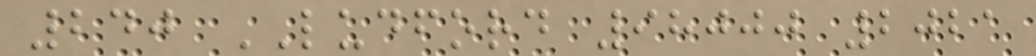240 LUDFORD 98000 2021
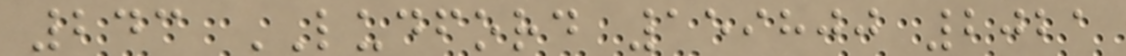243 LUDFORD 159800 2021
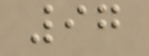97
